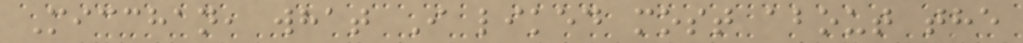Micchan, what I liked most about the
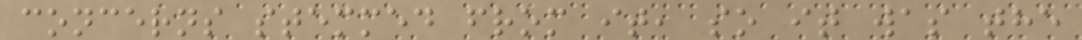concerns stemmed from it, so it was the
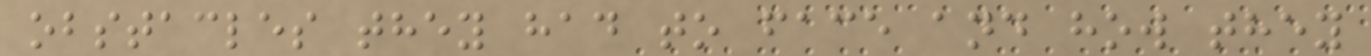obstacles they had to face and how they
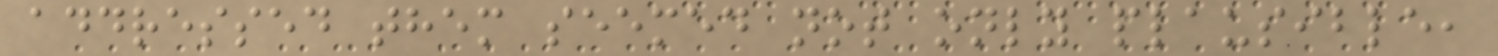addressed them seemed not only plausible,
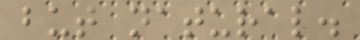but natural.
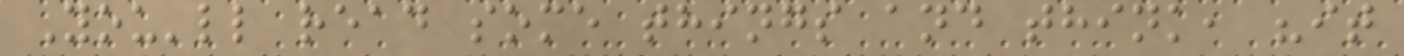You'll read some things and think, "it
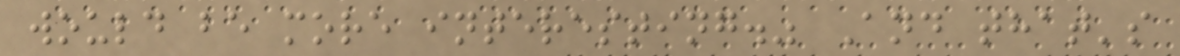would be more interesting." And that's
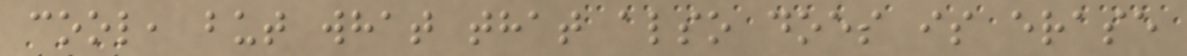cool, but what that also does is erase
